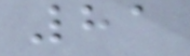81
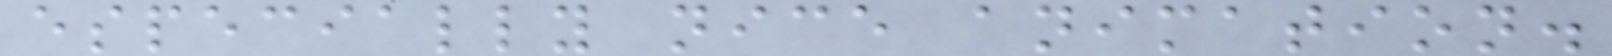especially nice animation.
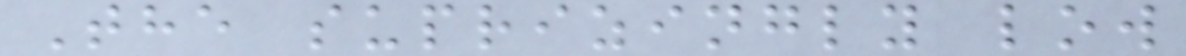The suprizingly low
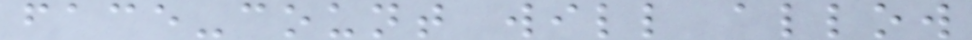face-count will allow
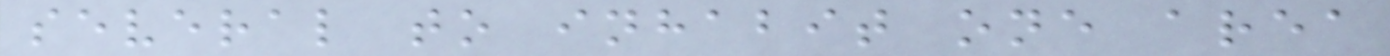several to inhabit one area
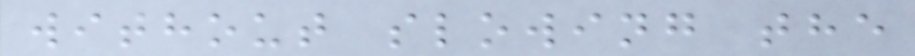without slowing the
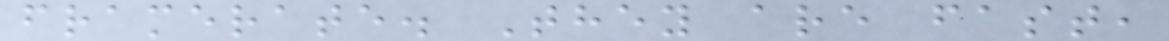framerate. They are fast,
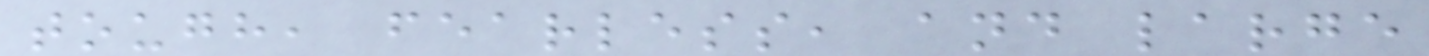tough, fearless, and large
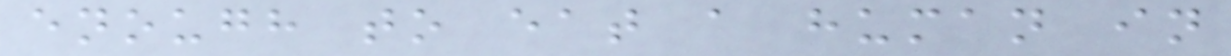enough to eat a human in
